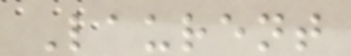Laurent
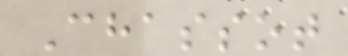Chassot
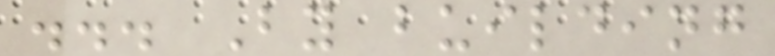... By building
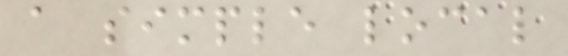a simple local
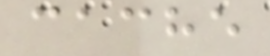cache
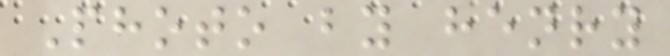Photo by henry
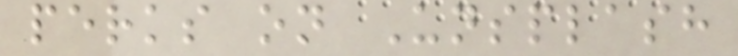perks on Unsplash
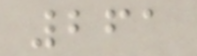261
